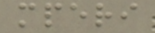mperi
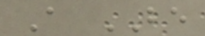A BE
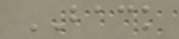BACK
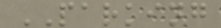PARKING
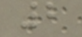2
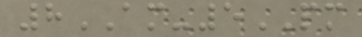8AM-5PM
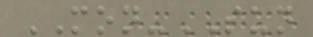MON-SUN
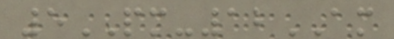5PM-12AM
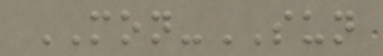MON-SUN
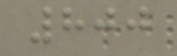800
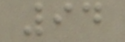94
